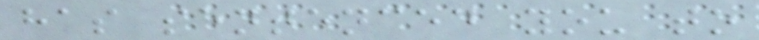has sentenced you to
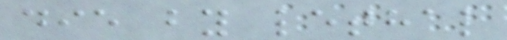die by lethal
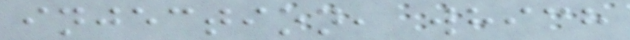injection, which
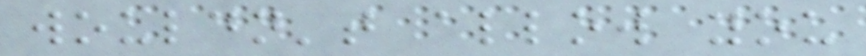wouldn't allow you
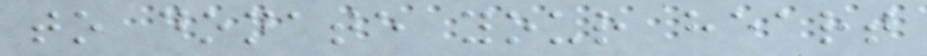to donate your heart
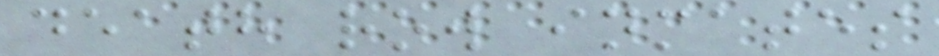death row inmates
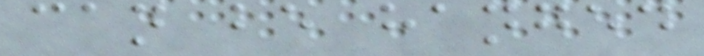can be hanged
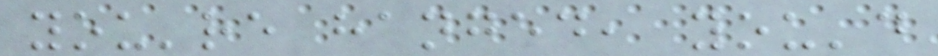you're hanged, you'd
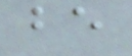be
